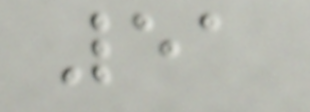51
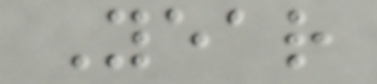Year
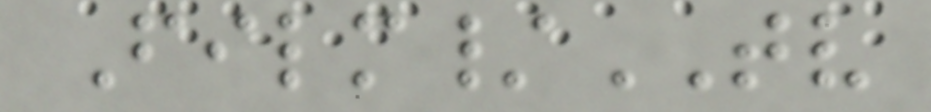Film/TV
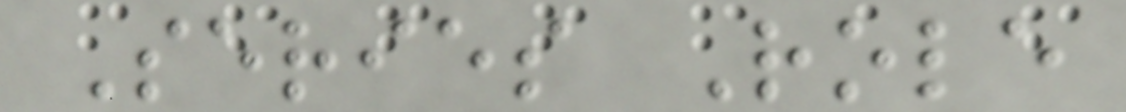Series Role
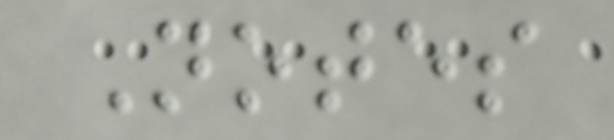Notes
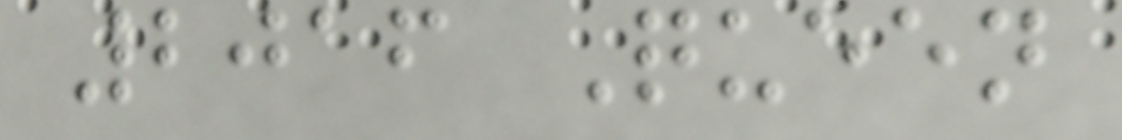2016 Queen
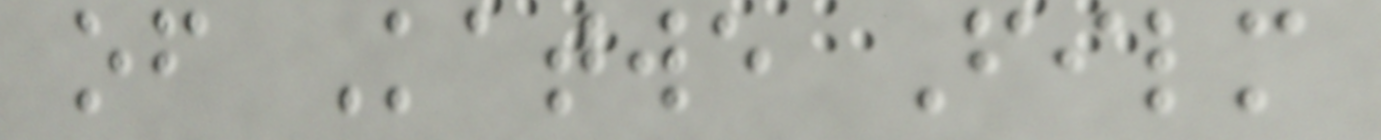of Katwe Film
